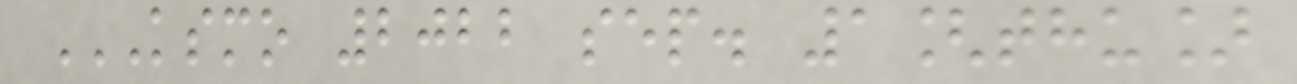KSMO 2022 SEP. 1[THU]
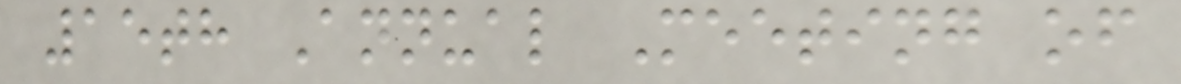15th Annual Meeting of
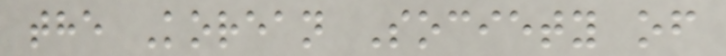the Korean Society of
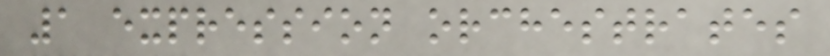1 expression orchestrates
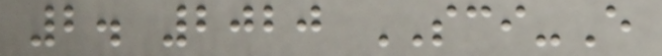2. 2020 SCI-E
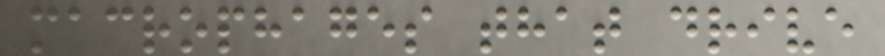macrophages that drive
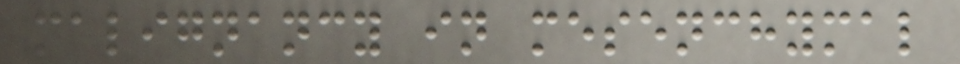malignancy in mesenchymal
